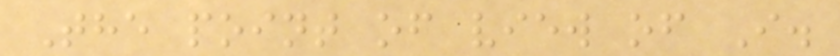The point of view of I.
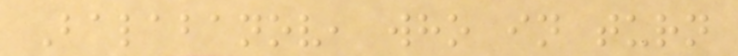Balabanov, who in turn
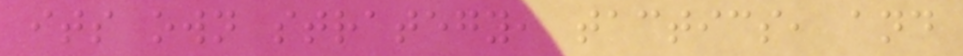its own strategy, tactics, and
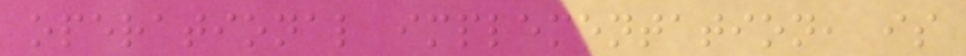operational implementation, is
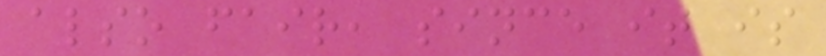also fair, since it is
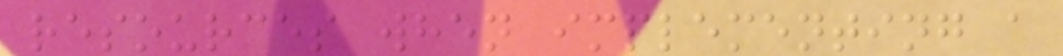resources when implementing a
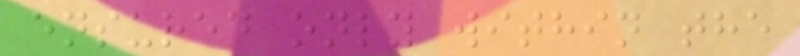ensured only within the
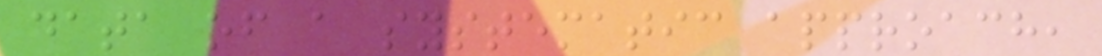data of a systematic approach,
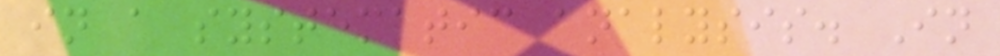in a systematic analysis. In
